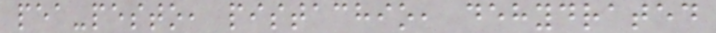pea-pesto, pistachio, dehydrated
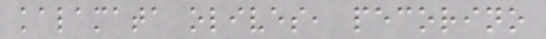kalamata olives, pecorino
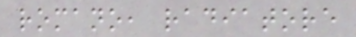romano, radiatore
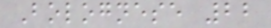Bolognese 22
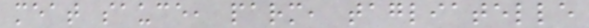meat sauce, parm, tagliatelle
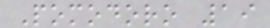Pomodoro 19
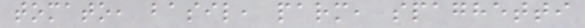tomato, basil, parm, spaghetti
